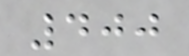400
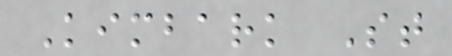Kimbark St
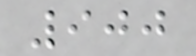900
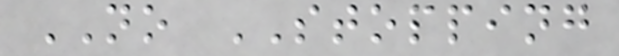NO STOPPING
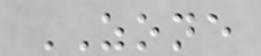ZONE
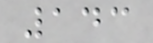143
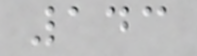143
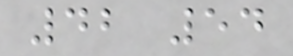42 54
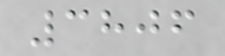3806
